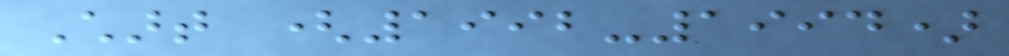Chart (1992-1994)
